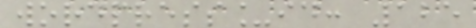wordpress_id: 125
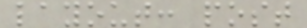layout: post
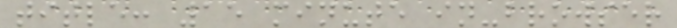title: 15 minute in-browser
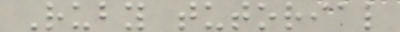Ruby tutorial
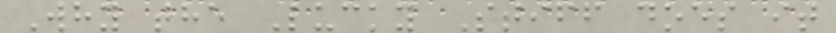Why the Lucky Stiff does it
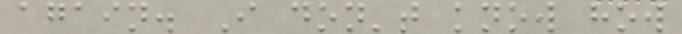again. I don't know how
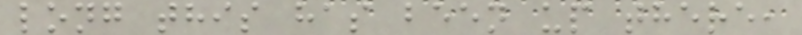long this has been up there,
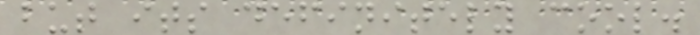but its definitely cool.
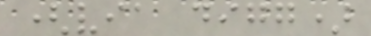(via digg)
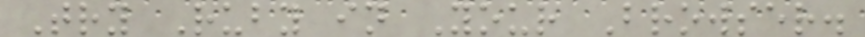Try Ruby in Your Browser.
